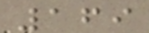169
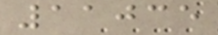11035
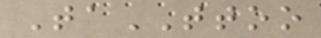TaTTOO
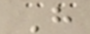H
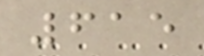615
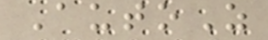AutoZ
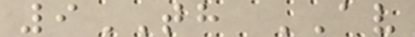9TH AV
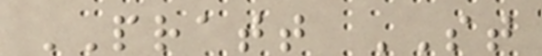PRATT ST
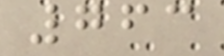763
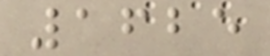1625
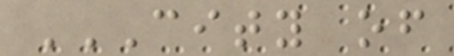CITY OF
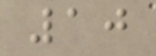10
